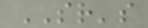SR's
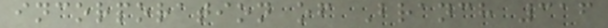incorporation of Branch 316
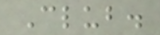Club.
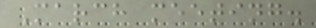March meeting.
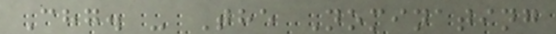Chg. - The Nominating
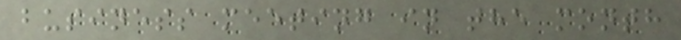business meeting in the month
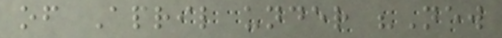of April under "New
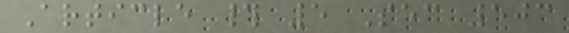Article # 5 Sec 503
